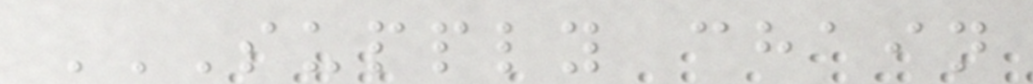SUPPLY CHAIN
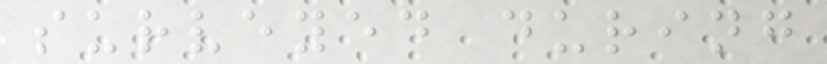surveyed during
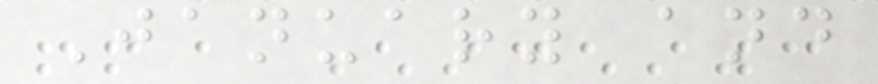January and
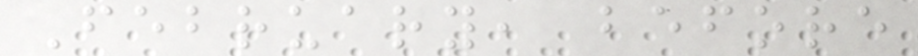February, before
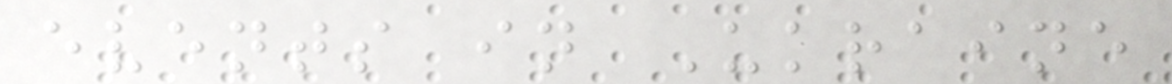events in Ukraine
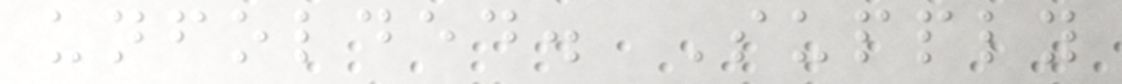unfolded. Supply
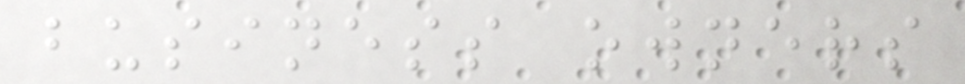business owners
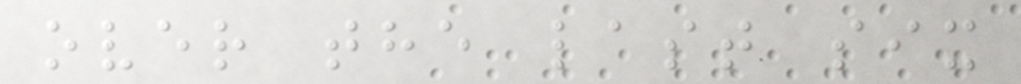over the last six
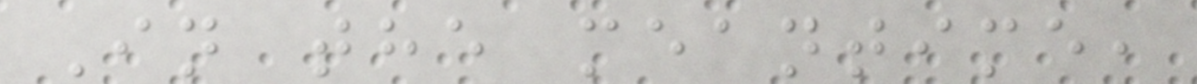In the meantime,
